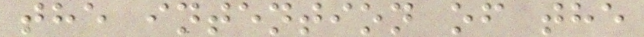the intention of the
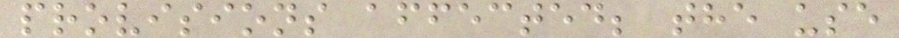provisions affected; the use
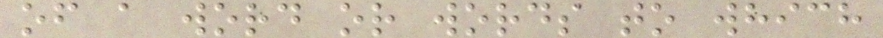of a word or words to which
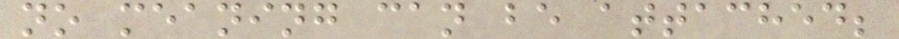no meaning can be attached;
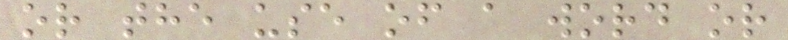or the use of a word or
